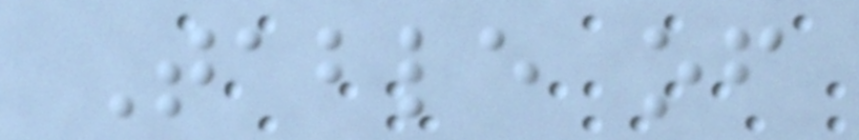Table of
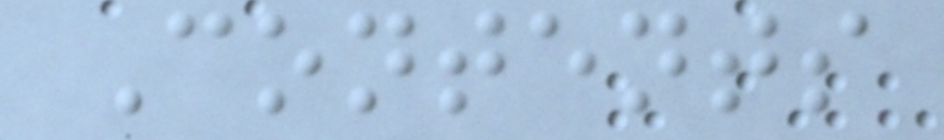Contents
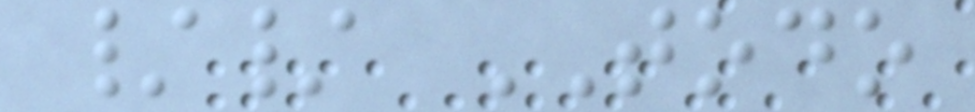// TODO
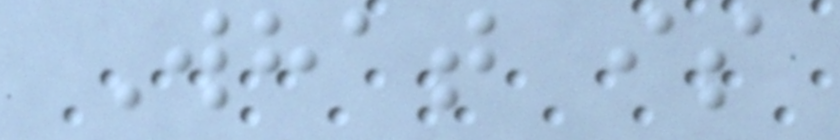What is
